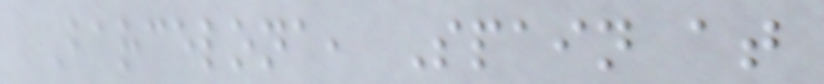Barcelona, Spain at
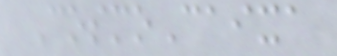CosmoCaixa
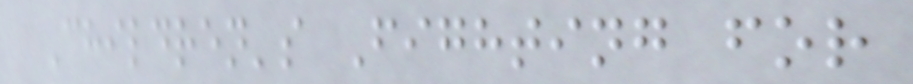Children's Fighting for
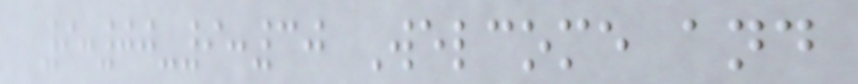9:00-9:30 Welcome and
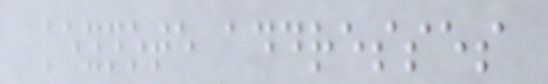keynote addresses
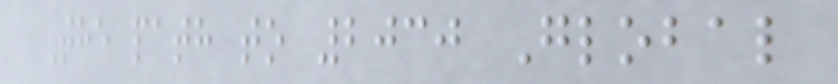The path to 2030 Global
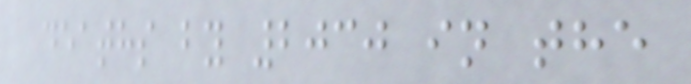deaths by 2030 in the
